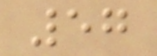57
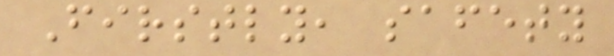Firstly, safety
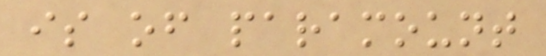is of paramount
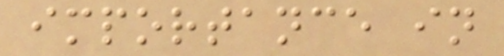importance in
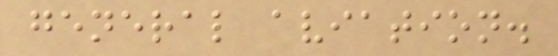general aviation.
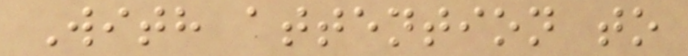With attention to
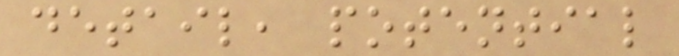detail, potential
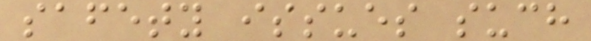safety issues such
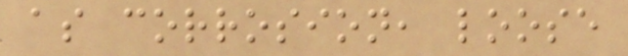as corrosion, loose
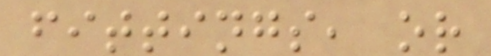fittings, or
